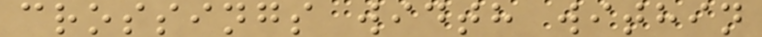crossings width within
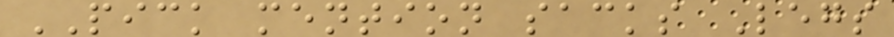PICK mention sacks Legs
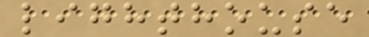lighthouse
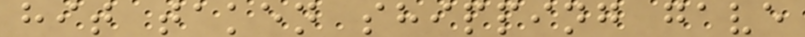hit taken shipping gave
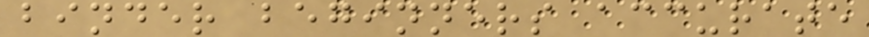binder beginners accurate
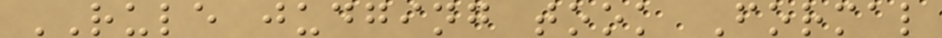RULE judging took Formal
